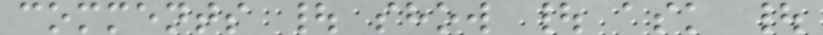comments | show | ask |
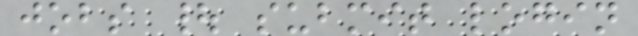jobs | submit login
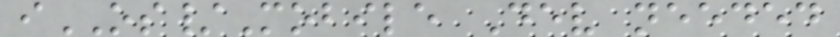iOS/Mobile Dev needed
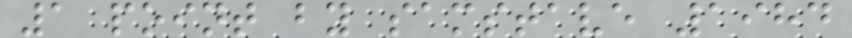1 point by samstave 1984
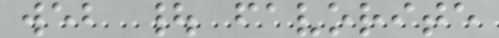web | favorite
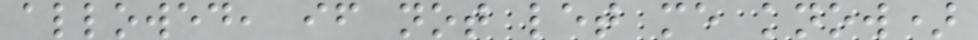allowed, if not let me know)
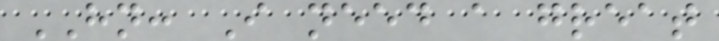HN: I need a great
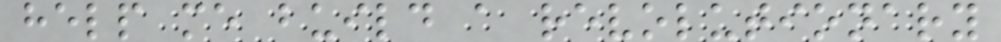help me build a revolutionary
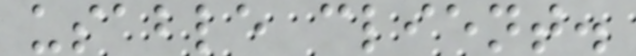usable client.
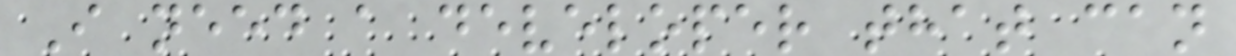I need a developer that can
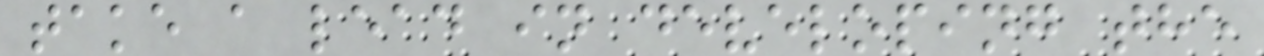take a lead in developing the
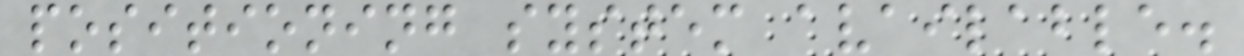positioning system available.
